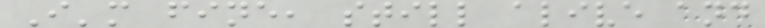I'm fine, still alive and
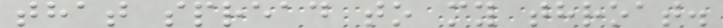that spread to my throat.
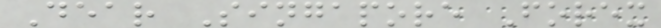Dear Singapore Forex
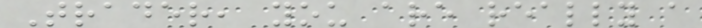Trader, you are really a
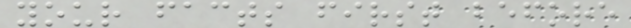your facts first before
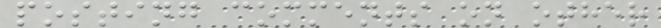posting comments on other
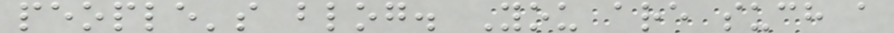people's blog. You are such a
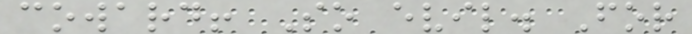coward! So evil. For
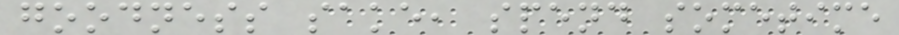goodness sake, spend sometime
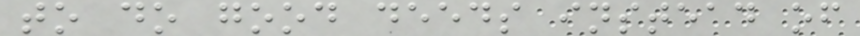to do good deeds instead of
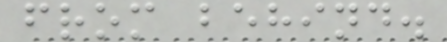from behind.
